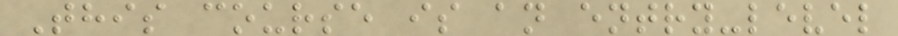This course is an entry-level
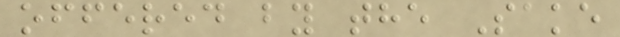offered by the Sake
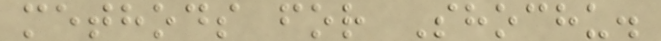methods for Shochu.
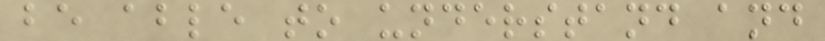be able to understand and
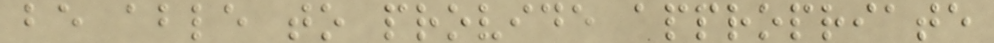be able to provide appropriate
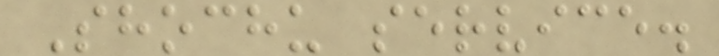Shochu service.
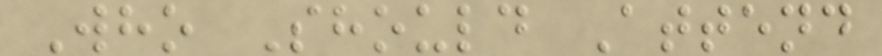Who Should Attend
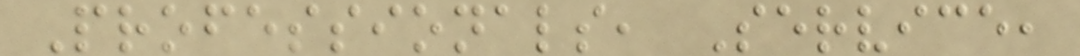Professionals, Service,
